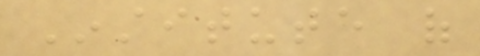Institute of
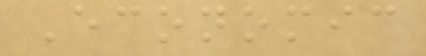Economic
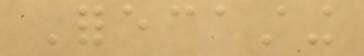Forecasting
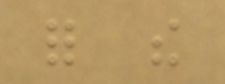for the
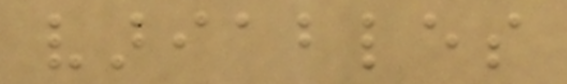variables
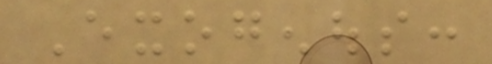Exogenous:
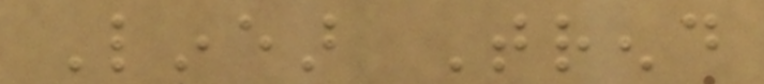Linear Trend
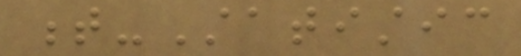t-Statistic
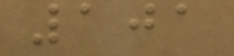101
